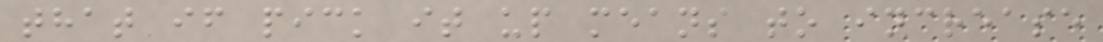that if pick it up means to increase
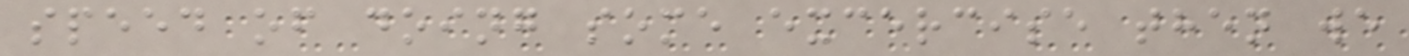speed of doing some excercise then we
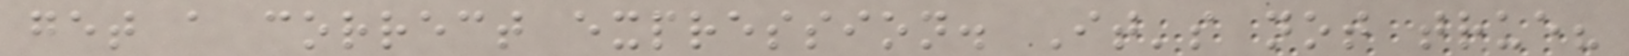get a correct expression. It's not true?
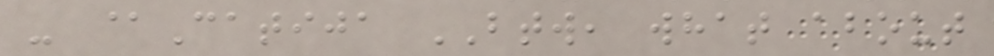- @Catija BTW, what about
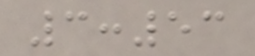3:53
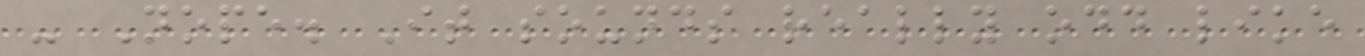- Nope. It sounds really odd like
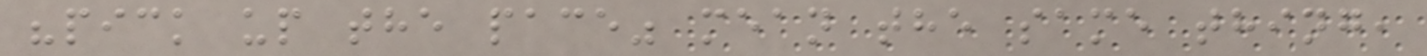"pick up the pace" mean the same thing,
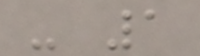- 1
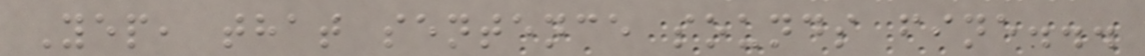Yep, that sentence sounds fine...
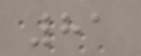81
